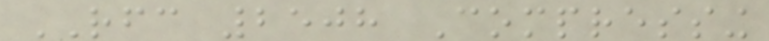RFC 2508 Compressing
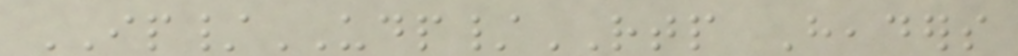IP/UDP/RTP Headers
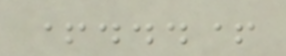+...+
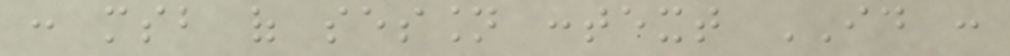: msb of session context ID :
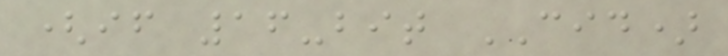(if 16-bit CID)
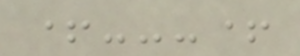+---+
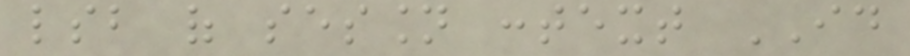lsb of session context ID
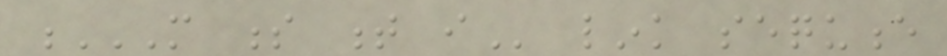M S T I link sequence
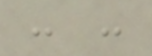: :
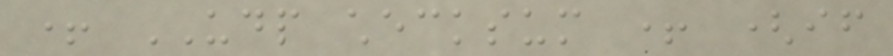+ UDP checksum + (if
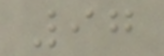97
